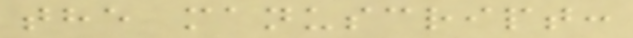the manuscript:
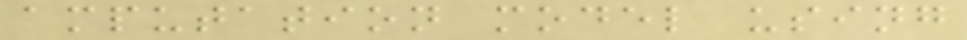amputation model using
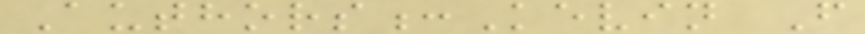Authors:Kevin F
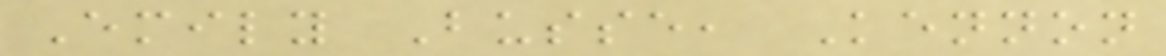Emily Busse, Kennon
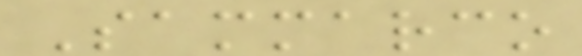Sammarco
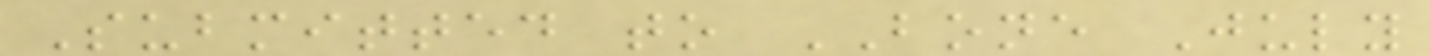Submitted to BONE July
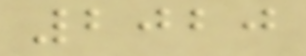2020
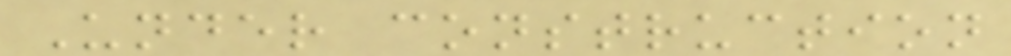Under construction
